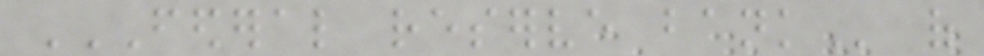FEDERAL RESERVE BANK of
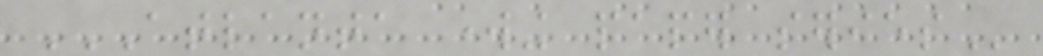ATLANTA WORKING PAPER SERIES
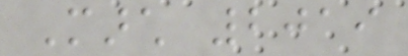March 2019
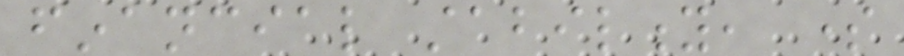financial stability, some
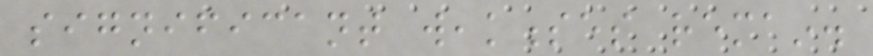significant weaknesses remain.
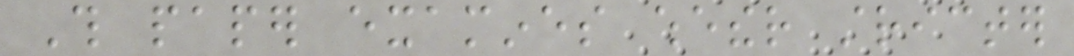This paper examines whether stricter
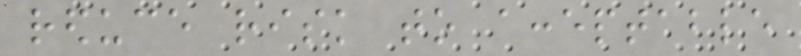reduce risk to acceptable
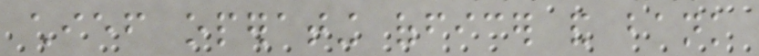chief operating officer and bank
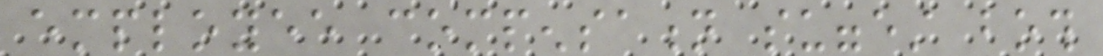employee compensation suggest both
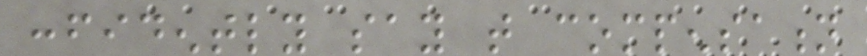confidently say that compensation
